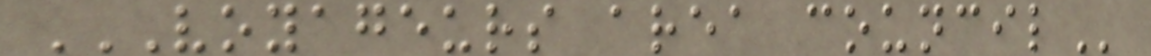VOYAGEURS AREA COUNCIL
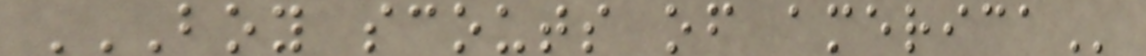BOY SCOUTS OF AMERICA
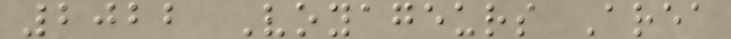2022 Voyageurs Area
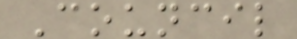Council
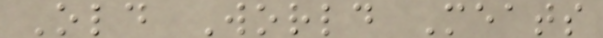Old World Meats
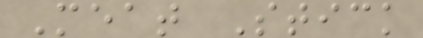Meat Stick
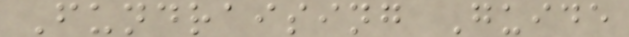Fundraising Guide
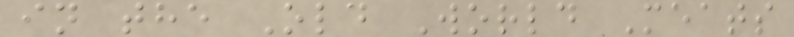in the Old World Meats
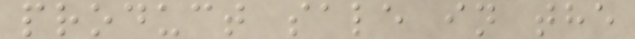product sale in the
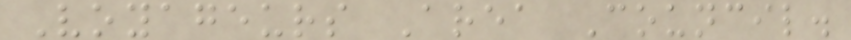Voyageurs Area Council.
